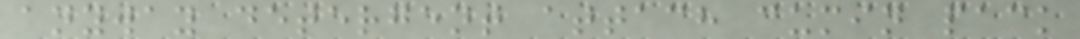anyway detergent attach cumin pack
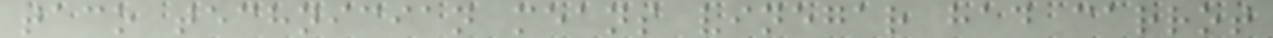taco technician means vinegar had carrot
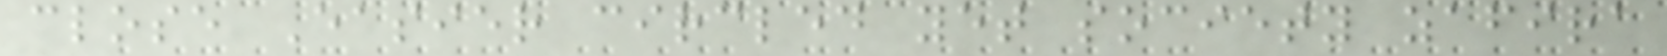close Easier circled yet society zafira
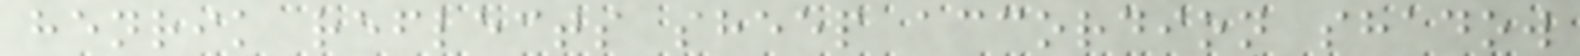henrik reflects sheep accordion shadow
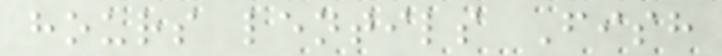hours lentils Fish
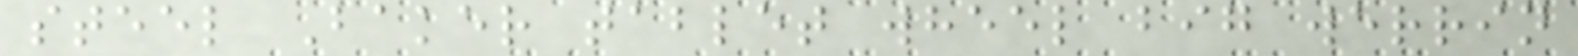steel Baker tablet wheel big werrin
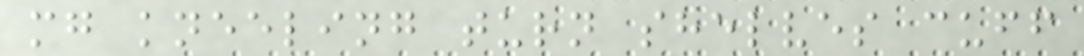mg kneeling turn shelves cuff
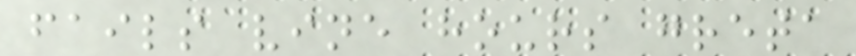fails vine hours greta
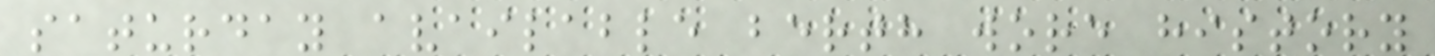saturday available berth wore history
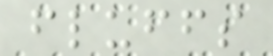fluffs
